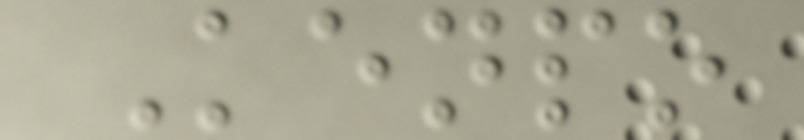Kenpo
